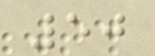50
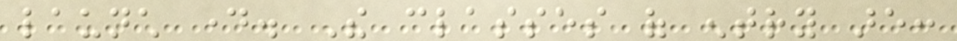launch day. The classes of entry are:
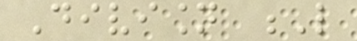Division L
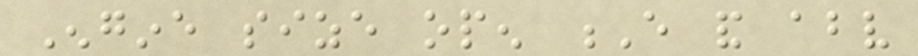Engine size open E and above
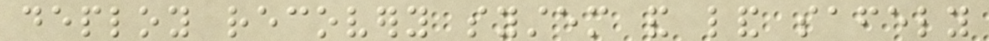deploy recovery system and land safely
